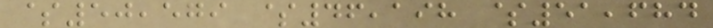$50,579 $46,198 $51,684
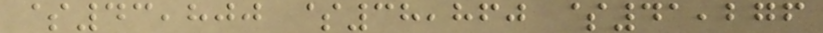$43,800 $38,860 $41,276
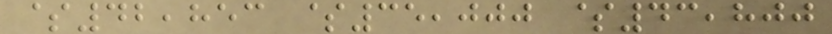$42,853 $35,000 $43,800
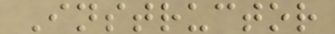Instructor
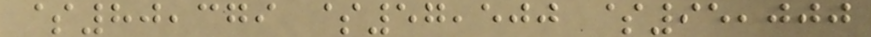$80,379 $57,500 $95,000
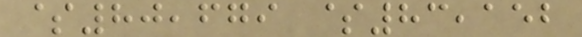$80,679 $83,152
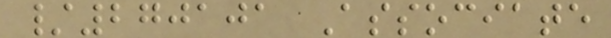/270101 Associate
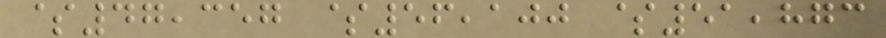$47,357 $56,100 $51,873
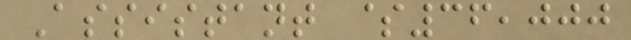Assistant $36,000
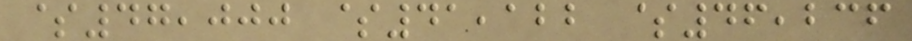$47,000 $41,122 $46,236
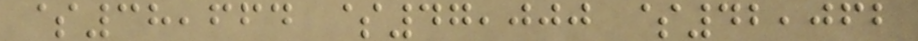$38,664 $47,000 $42,062
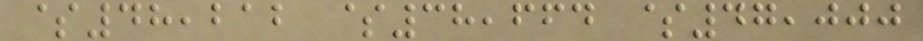$48,212 $38,664 $47,000
